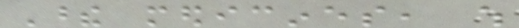These medicines, which
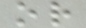or
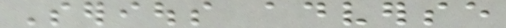Serious adverse
